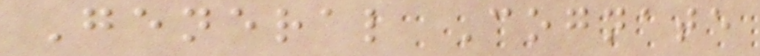General Cognate
